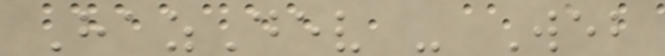HazDev - Web
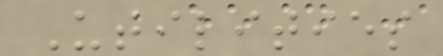Utilities
